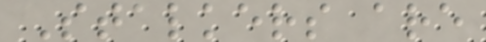Stalkers are
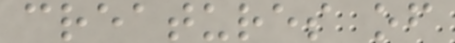creatures of
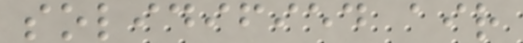solidified air
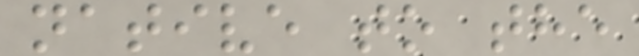native to the
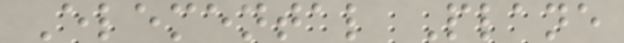Elemental Plane
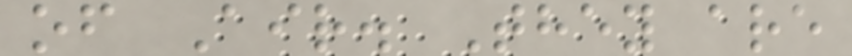of Air. They are
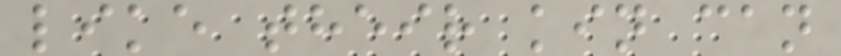like their kin can
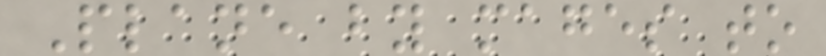Plane by mages to
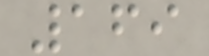169
